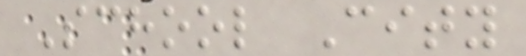School City
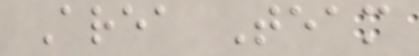Area Team
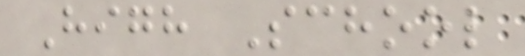High School
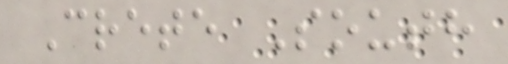Crete South
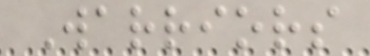Warriors
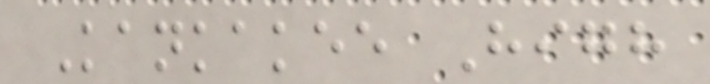Kankakee High
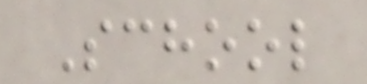School
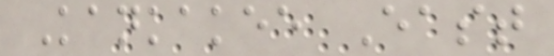Kankakee East
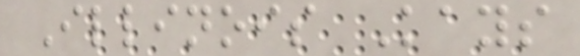Illinois Kays
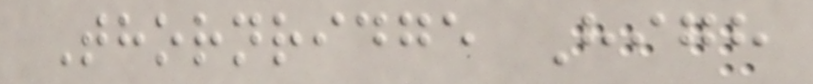Thornridge High
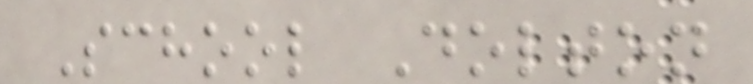School Dolton
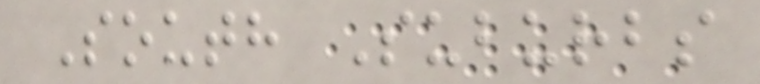South Suburbs
